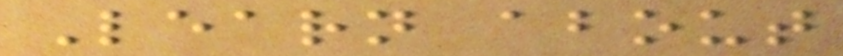Learn about
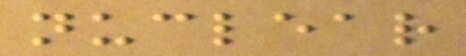nuclear
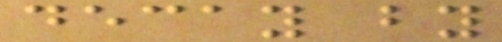decay by
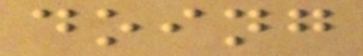doing
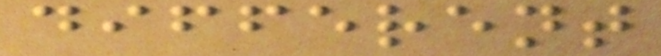different
